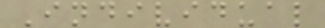Individual
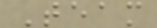Team
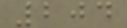204
